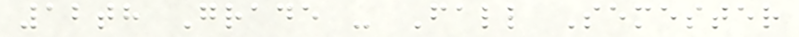12th Grade - Fall Semester
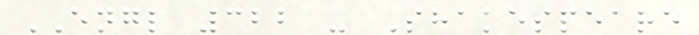ENGL 322 - Shakespeare
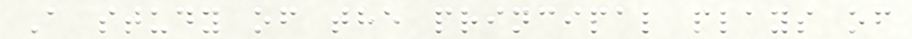A study of the principal plays of
